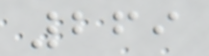269
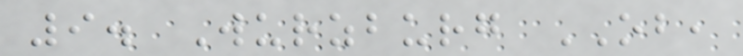9. Wurzburg OB,
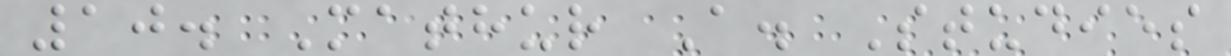10. Mathur A. Studies
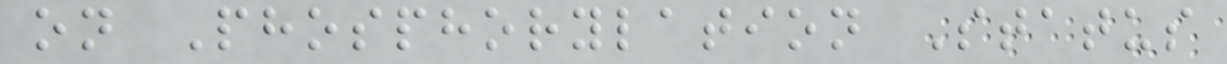on Phosphorylation Status
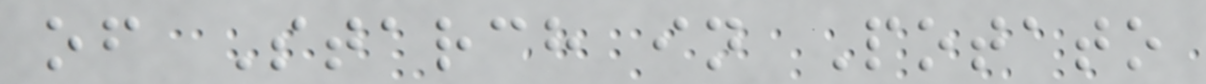of Starch in Potato
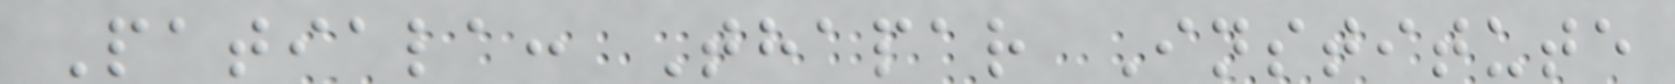Patiala: Thapar Institute
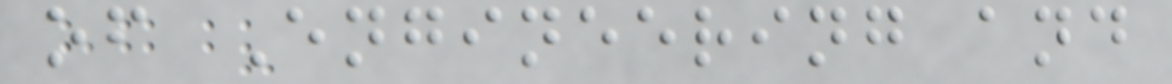of Engineering and
